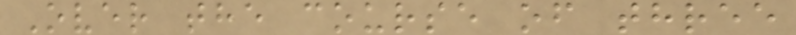Over the course of three
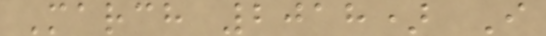March 2018) I
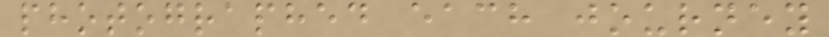photographed each journey
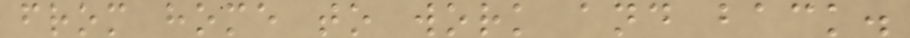from home to work and back.
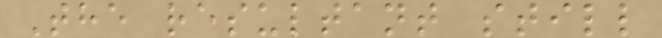The resultant still
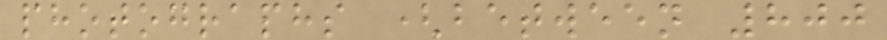photographs (between 800
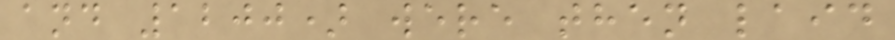and 1200) were then laid
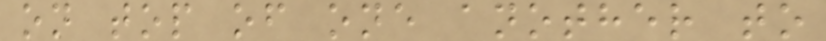on top of one another to
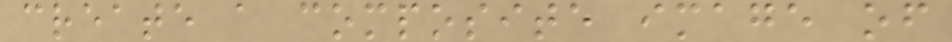create a composite image of
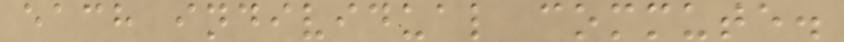each individual commute.
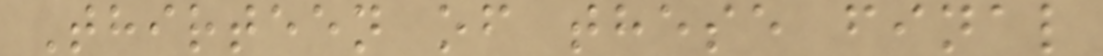Thirteen of these final
